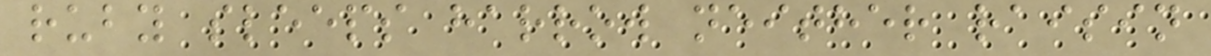ruby sleeps harrow neither raisin
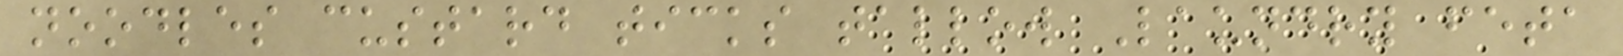noodles custard ticks tallow Laundry feta
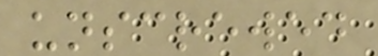unscrewed
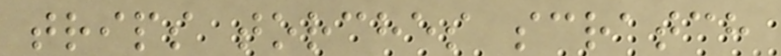trips torches scratch
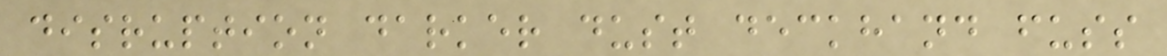disruption darker dust deckhand fuss
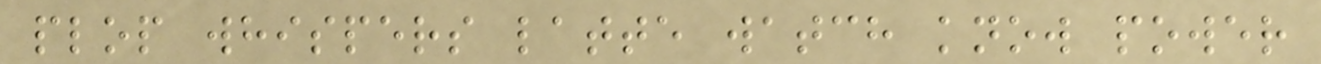plop whispers latte watch know power
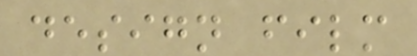design film
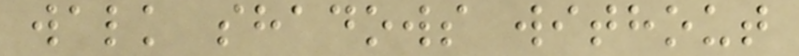walk shadows without
